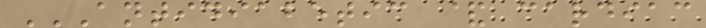ANTIDIABETIC & CARDIAC
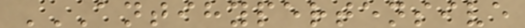ANTIHYPERTENSIVE
